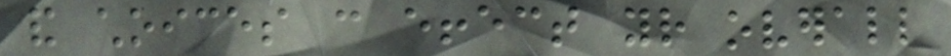and choices can effect your overall
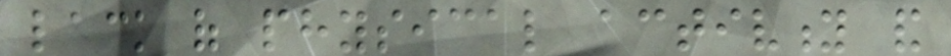lack of physical activity and
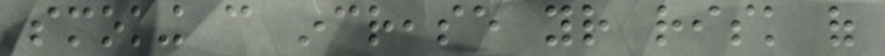smoking can increase your risk of
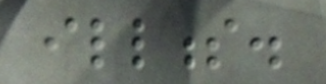illness.
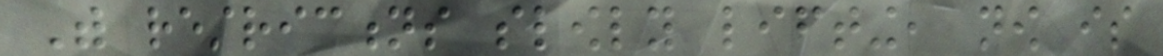With restrictions slowly lifting, now is
